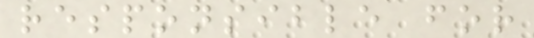responsible for
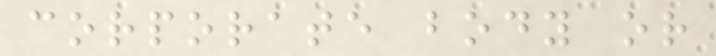corporate body or
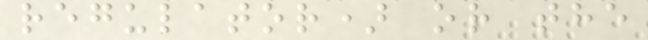regulator) or the
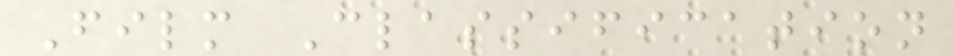Film Classification
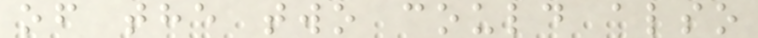of the two could also
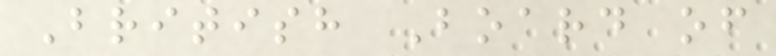British Board of
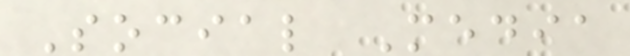Social Media
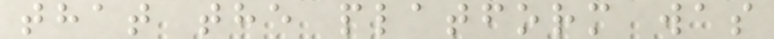that the platform was
